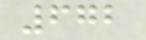672
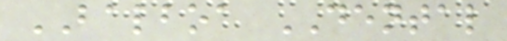BALBOA DENTAL
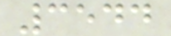3544
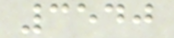3540
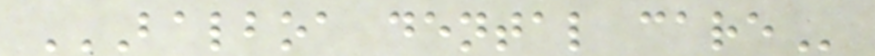BALBOA DENTAL CARE
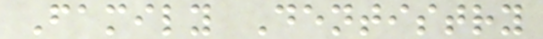Family Dentistry
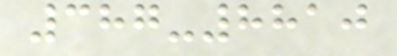387-8810
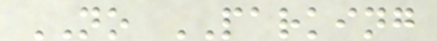NO PARKING
